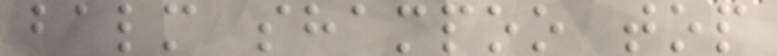balm shampoo top
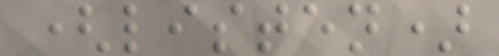(listen)
